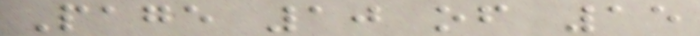Page 10 of 15
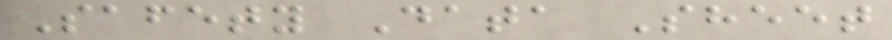Safety Data Sheet
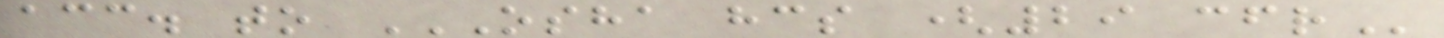acc. to OSHA HCS (29 CFR
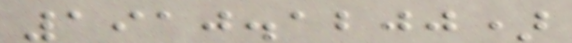1910.1200)
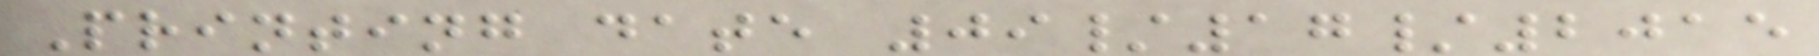Printing date 09/17/2015
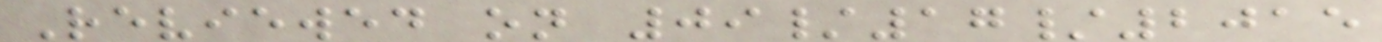Reviewed on 09/17/2015
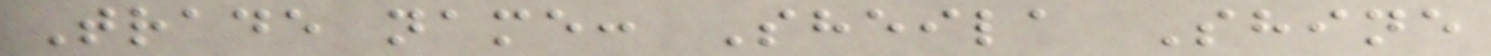Trade name: Sheila Shine
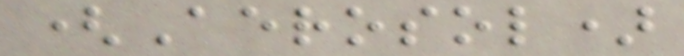(Aerosol)
